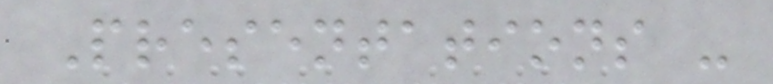Presentations -
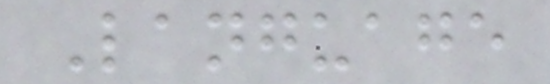Language
